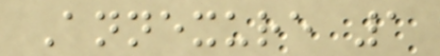Annexure 1
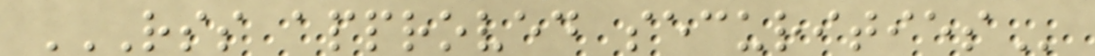RSS APPROVED SECURITIES
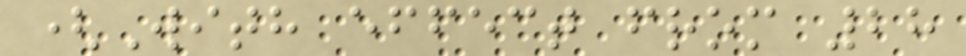(With effect from 28
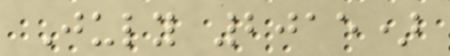July 2015)
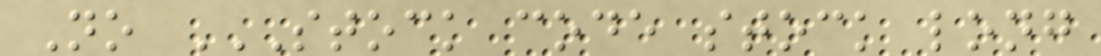No STOCK CODE STOCK LONG
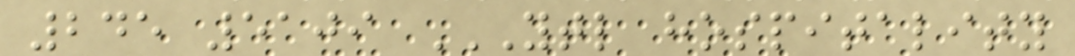245 5109 YTL HOSPITALITY
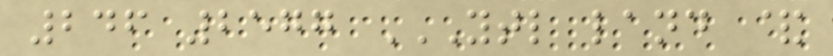246 2577 YTL LAND &
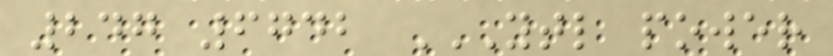247 6742 YTL POWER
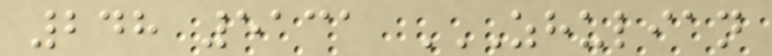248 5131 ZHULIAN
